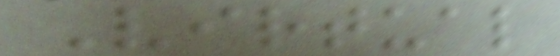Virtual
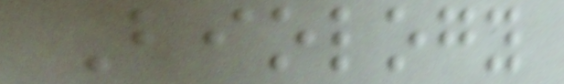Biology
